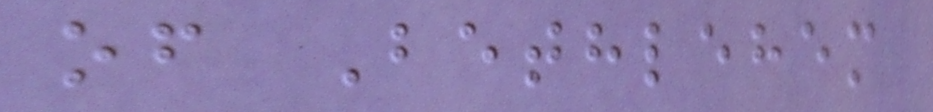of Bethlehem
